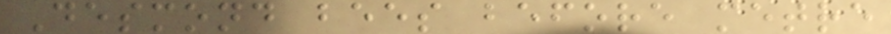Desmond bees before metre
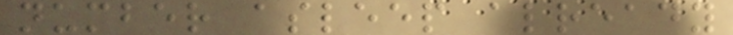number asleep already
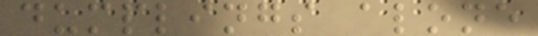dumplings alone
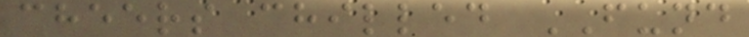cheers chilled FUND
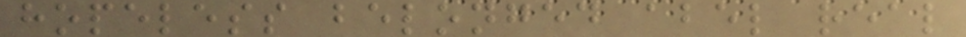hopeless belonged abel real
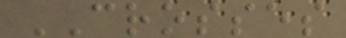CROSSES
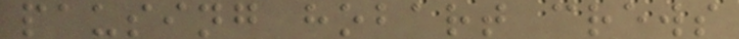pausing hobart crews
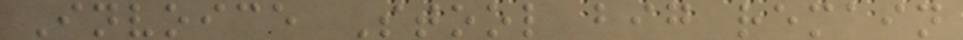Invoice Stool big remain
